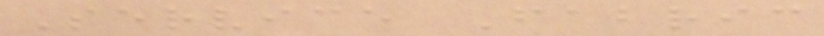Service Fabric
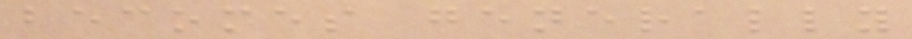becomes generally
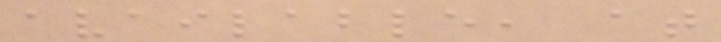available, at
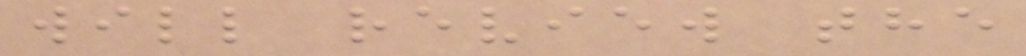will review the
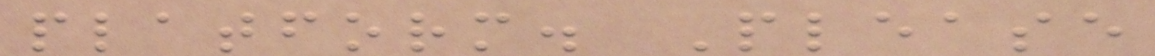platform. Please
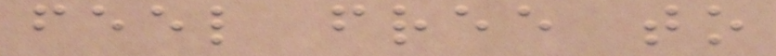feel free to
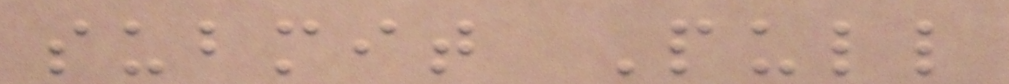submit Pull
